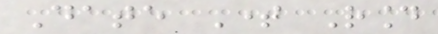Date Time Round
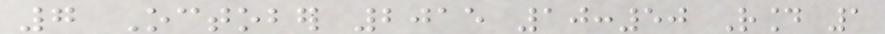7 October 2015 10:50 Round 1
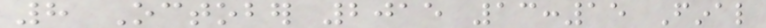8 October 2015 13:15 Final
